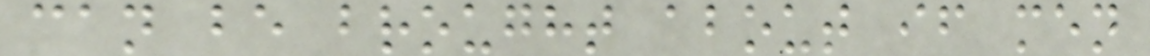can be brought about if men
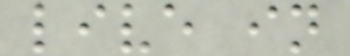live in
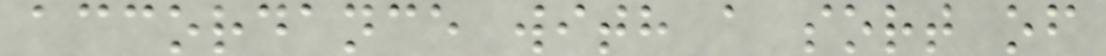accordance with a sort of
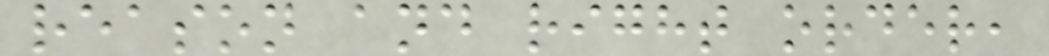reason and right order,
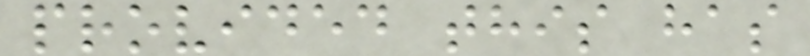provided this has
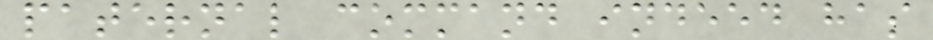paternal command indeed has
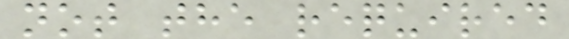not the required
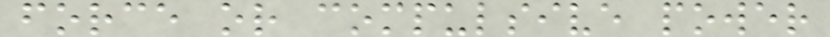force or compulsive power
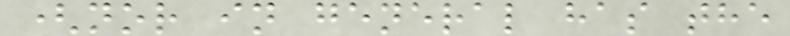(nor in general has the
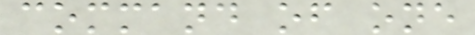command of one
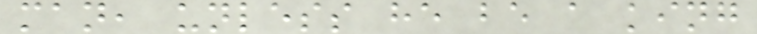man, unless he be a king
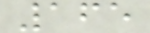165
